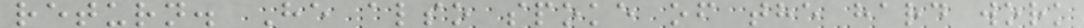return. He also spoke of the hard work
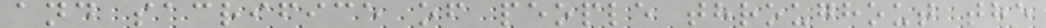and sacrifice of people throughout the
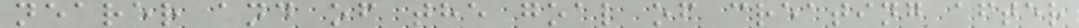nearer and of the goal of creating after
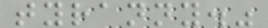tyranny."
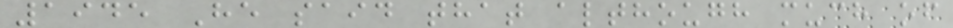1945 He said that although much of
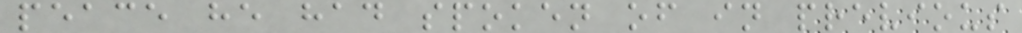peace he had spoken of in previous
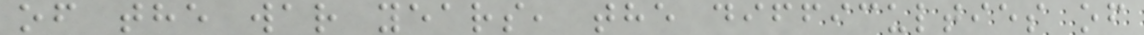of the war years, the difficulties of
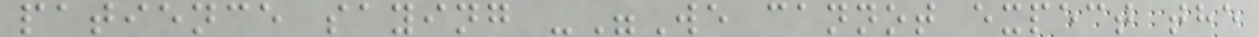patience saying -"We cannot expect the
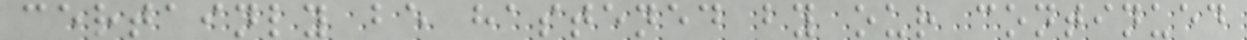certainly be hastened by our continued
